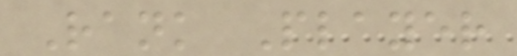Rank Player
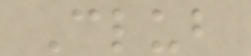Club
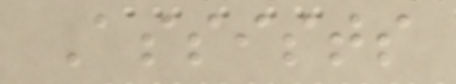Assists
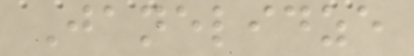Janelidze
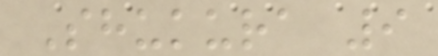Shukura 9
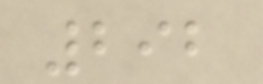292
